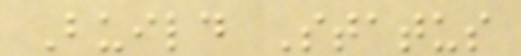Build Status
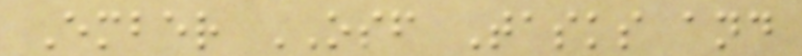Ember OSF Tasks and
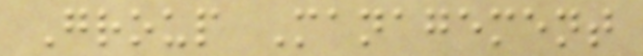Group Management
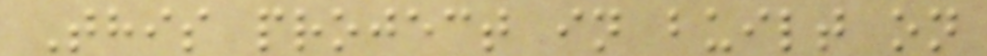This project in built on
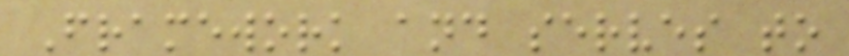Framework and serves to
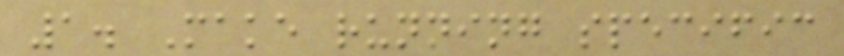1. Make running specific
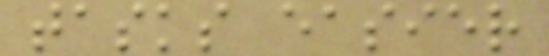tasks easier
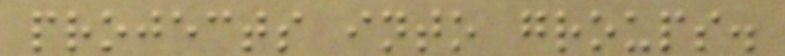projects into groups.
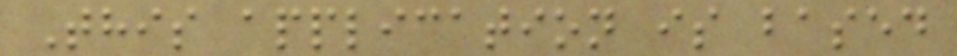This application is based
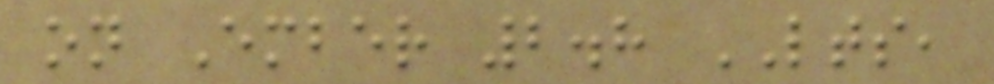on Ember 2.8 LTS,
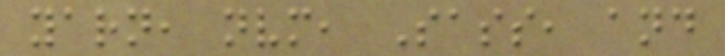yarn, nvm, Sass, and
